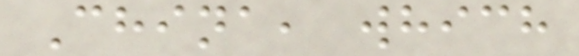China, which
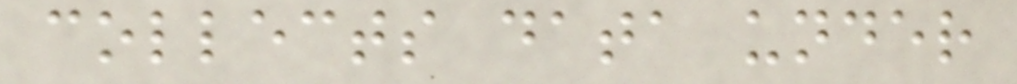collects data under
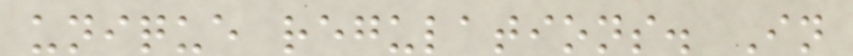unique regulations. In
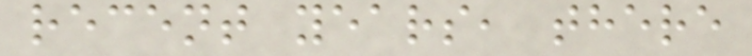recent years, there
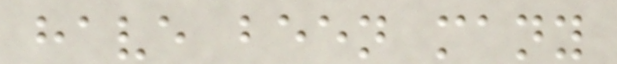have been many
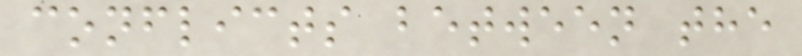conflicts between the
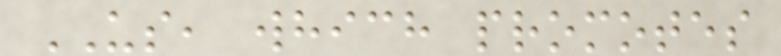US, which promotes
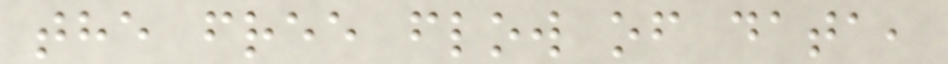the free flow of data,
